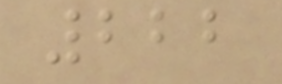222
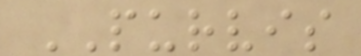PURVIS
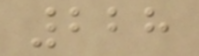228
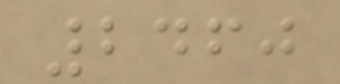2460
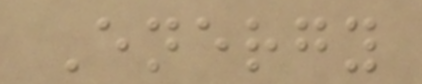Energy
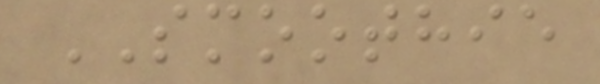SMOOTHIE
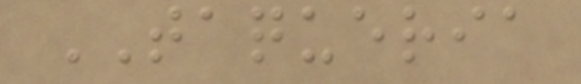TAQUERIA
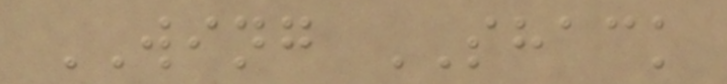WING SHACK
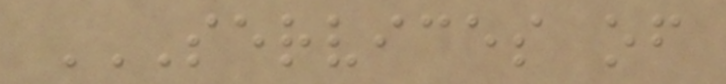SERVICES OF
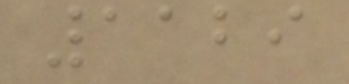1129
